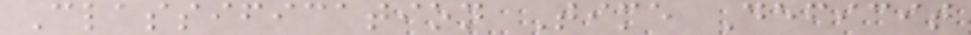Classification Time Deficit
